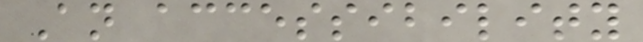An accessibility
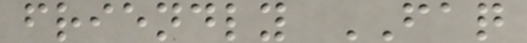friendly FAQ
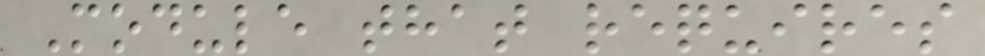Module that requires
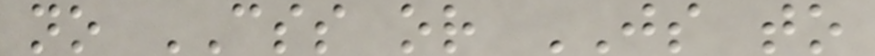no CSS or JS to
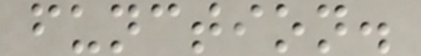function.
